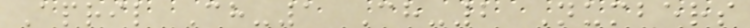April Ch-1 Ch-2 Numbers
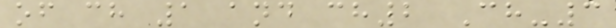of ch 1 and ch2 Ch-3
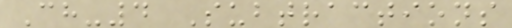Ch-4 Subtractions
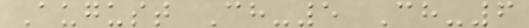August Ch-5 Ch-6
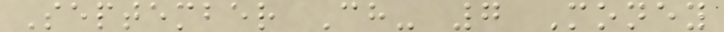September Ch- 7 Money
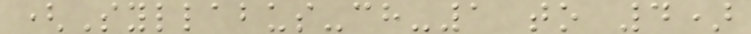(Syllabus-ch-1 to 4)
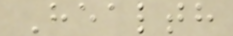Health
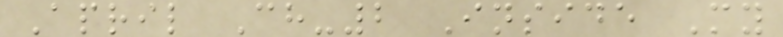April Ch-2 Inside My
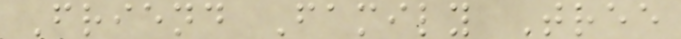Friend Family Tree
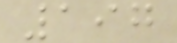197
